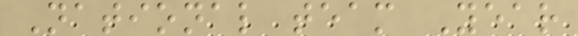National team Year
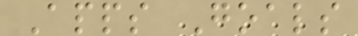Apps Goals
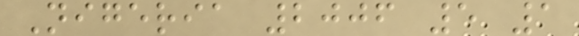Nigeria 2006 5 1
